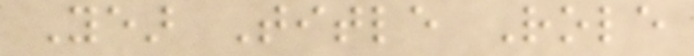Year Title Role
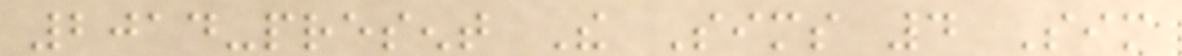2014-present The Sims 4 Sim
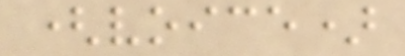(voice)
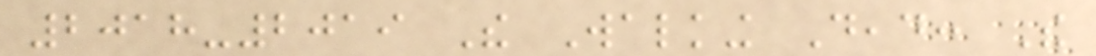2018-2019 The Walking Dead: The
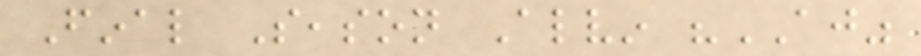Final Season Alvin "AJ"
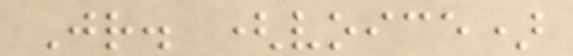Jr. (voice)
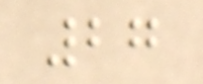27
